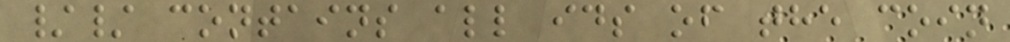// contains all ids of the coin
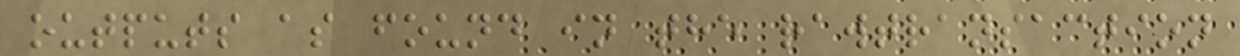outputs as found in the rawtransaction
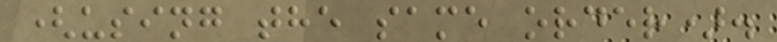(using the same order).
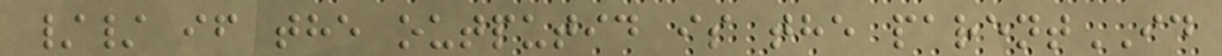// if the outputid is the parentID
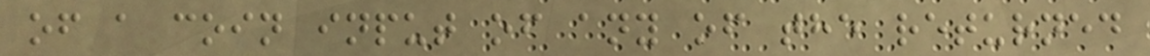of a coin input of any of the returned
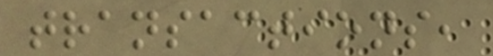transactions,
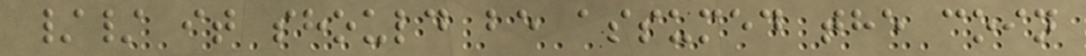// it should be assumed the coin
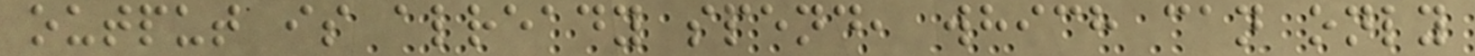output is already spend, which can only
